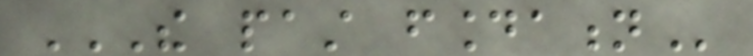THE PAST FOUNDATION
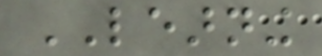LEARNING
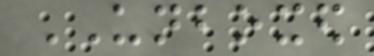UNBOXED
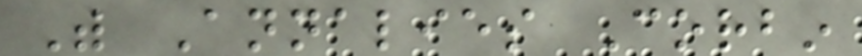With Annalies Corbin
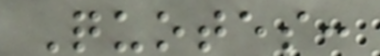Quotes:
